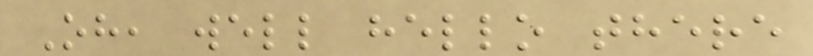Oh, well hello there
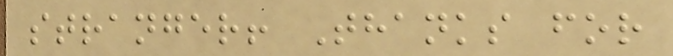stranger! Thanks for
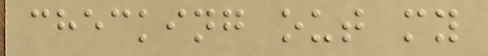checking out my
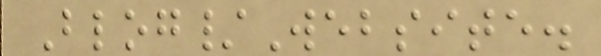Blog/Website.
